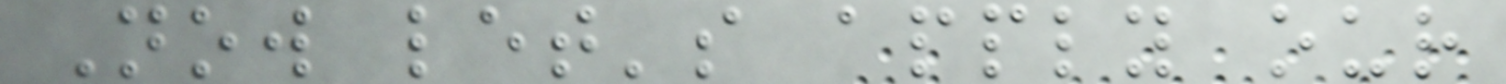Now let's apply our
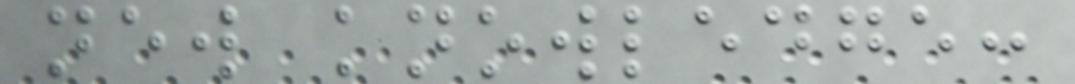new knowledge:
